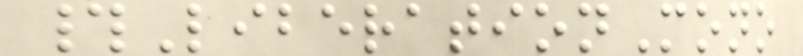#LiberationMono
